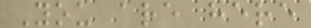You are here
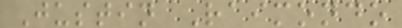Justin Raimondo
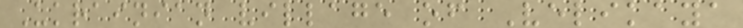Ukrainian village of Velikaya
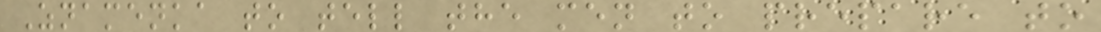Znamenka to tell the men to prepare to
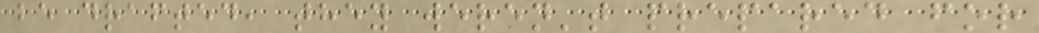be drafted, they weren't prepared for
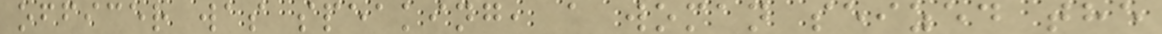officer was speaking, a woman seized the
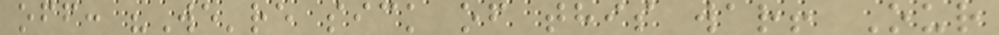off: "We're sick of this war! Our
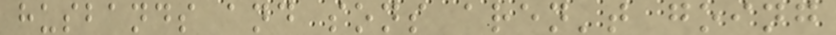husbands and sons aren't going
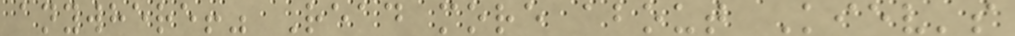anywhere!" Read more about Kiev's
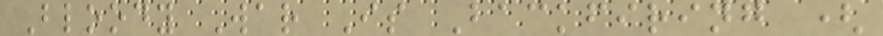Bloody War Is Backfiring (
